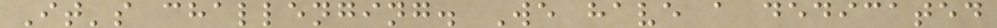It's challenging. We have a dedicated
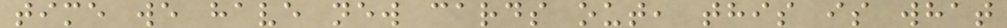time we have new cards out, this is what
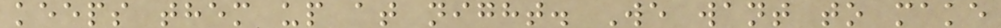keeps them up at night. We want to make
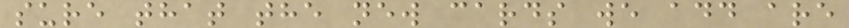sure that the new cards we add are
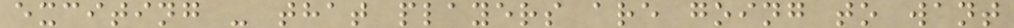exciting - that players are going to want
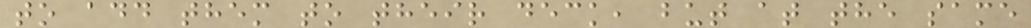to add them to their deck, but at the same
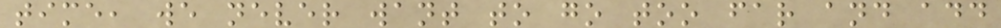time, we never want to go too far and add
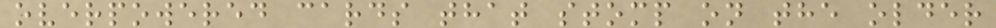overpowered cards that stomp on the older
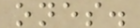ones.
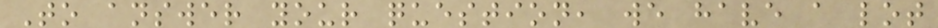To answer your question, we have a lot
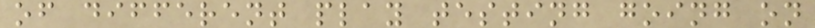of different play testing going on
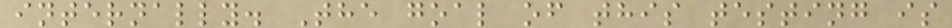internally. The goal of this testing is
